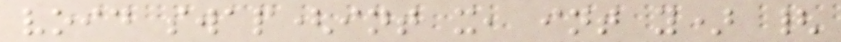void swap(int x, int y) {
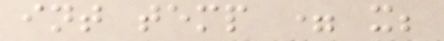int temp = x;
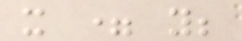x = y;
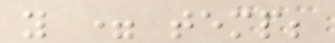y = temp;
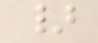}
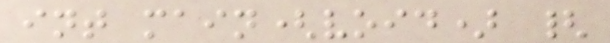int main(void) {
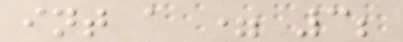int a = 3;
